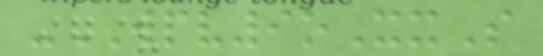-WPV9oXxS
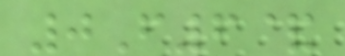0F6&
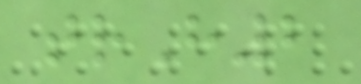trH2
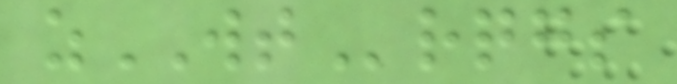zWTrqgs
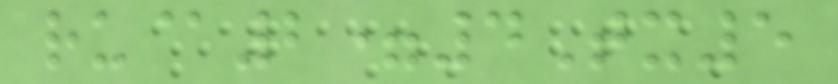ru@2=4Tx5
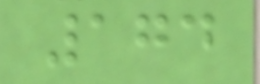174
